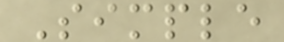Simple
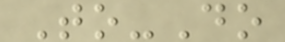To-Do
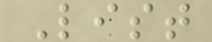List
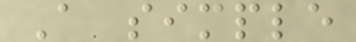A simple
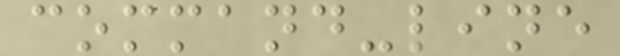command-line
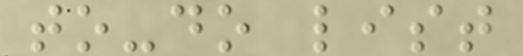to-do list
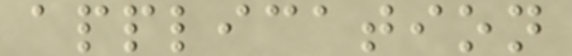application
